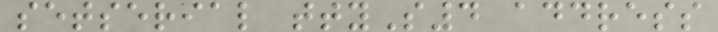setserial ttyS4 address
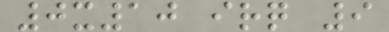0x10 irq 9
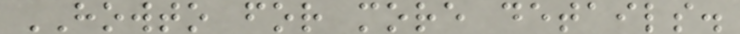HOWTO for more details.
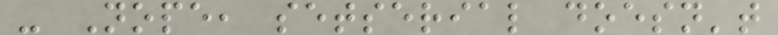- Nope, setserial doesn't
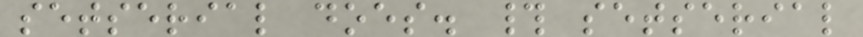setserial does. # setserial
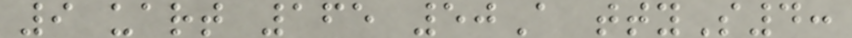9 uart 165 50A ttyS4:
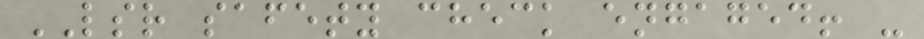LSR safety check engaged! -
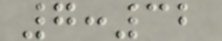7:32
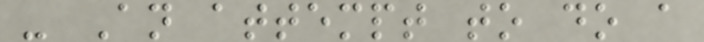- An attempt to do a
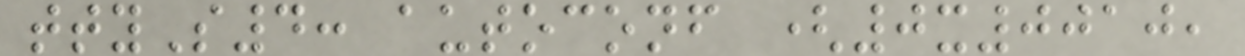ttyS4: autoconf (0x0010,
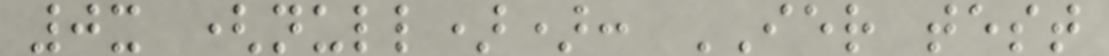0x (null)): IER test
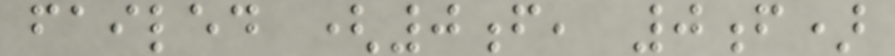failed (0f, 0f)
